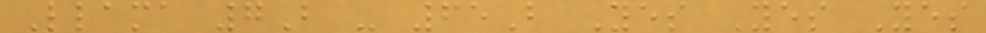Llama 7B - 65B Yes Yes Yes
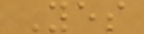Yes
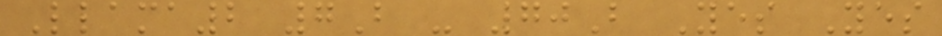Llama2 7B - 70B Yes Yes
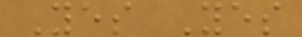Yes Yes
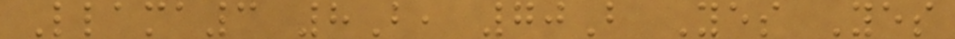Llama3 8B, 70B Yes Yes
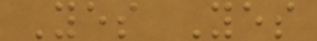Yes Yes
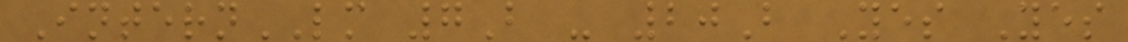InternLM 7B - 20B Yes Yes
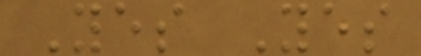Yes Yes
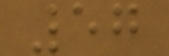57
